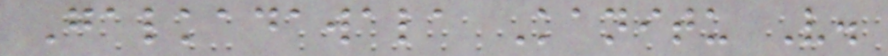Galkadawala Kanitu V.
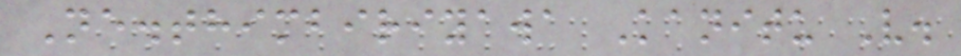Ne.thimbiriyawa Kanitu V.
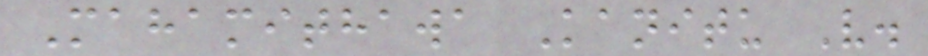Mahamithawa Kanitu V.
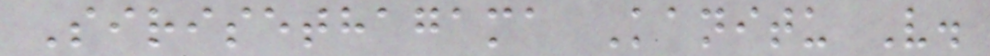Sirisethagama Kanitu V.
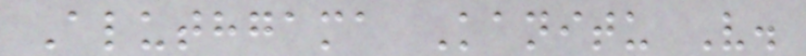Aluthgama Kanitu V.
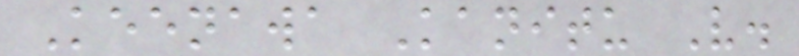Keenawa Kanitu V.
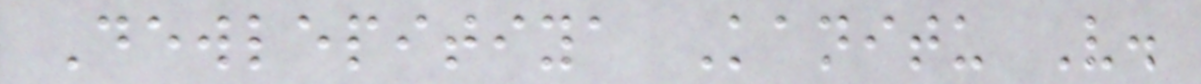Dewlepitiya Kanitu V.
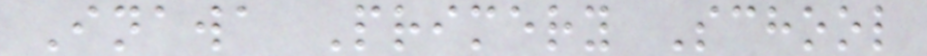Inawa Primery School
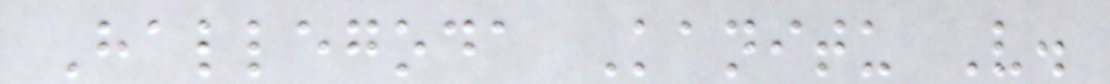Hallegoda Kanitu V.
